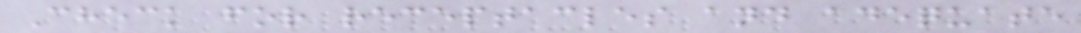Check for receptacles and adequate
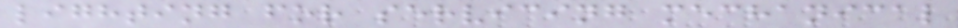lighting for servicing mechanical
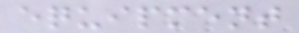equipment
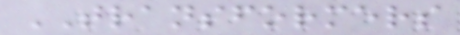TRANSFORMERS
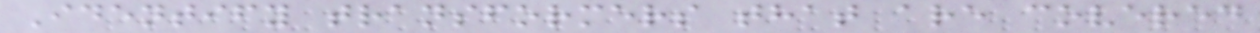Identify transformers that are covered
